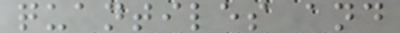quantiles and
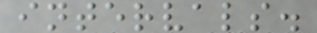intervals.
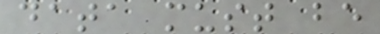data must be
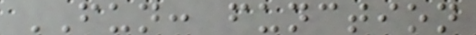FUN: function
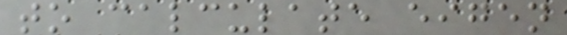to calculate eigen
